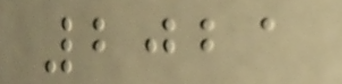2021
